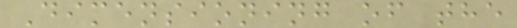Dimensioning of the
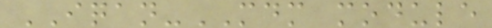IQAN-MDM module
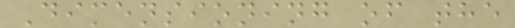Dimensioning of the
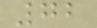72
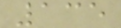135
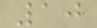10
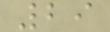29
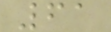61
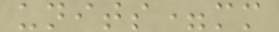units=mm
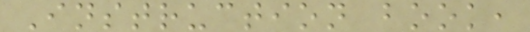Instruction book,
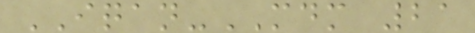IQAN-MDM 21
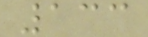133
